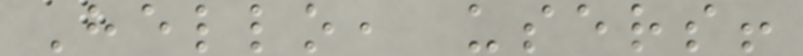Hello, users!
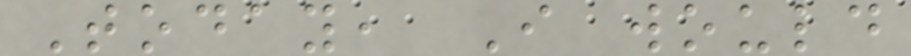Today, I would
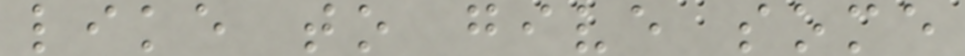like to give some
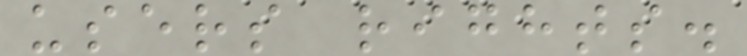users rights.
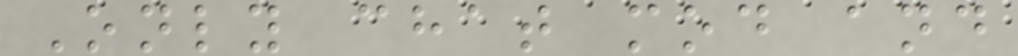Only chat mod and
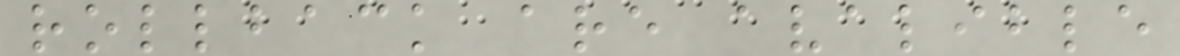rollback are avalible
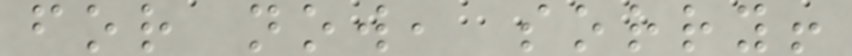for now, sorry!
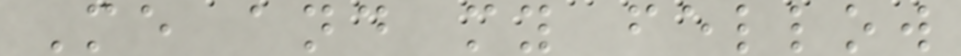Me and my fellow
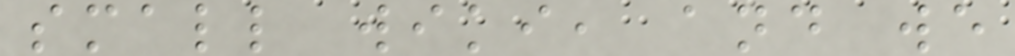small wiki, and we
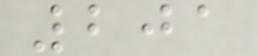201
